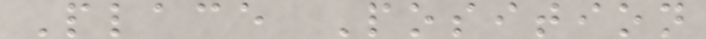Place Position
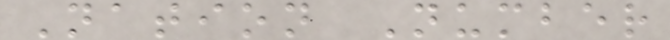Nation Number
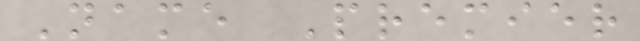Name Premier
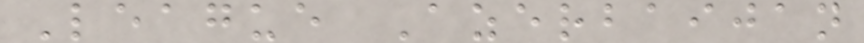League Azerbaijan
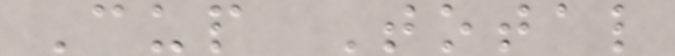Cup Total
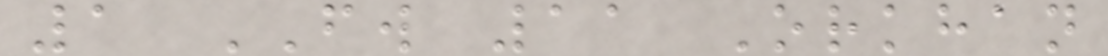1 FW 11 Orkhan
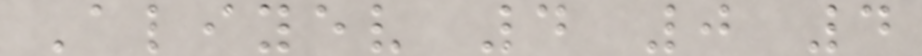Aliyev 4 0 4
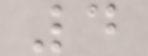4
